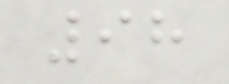98
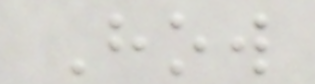How
